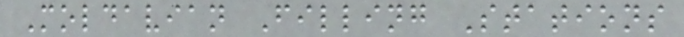Moldavian Filling Stations
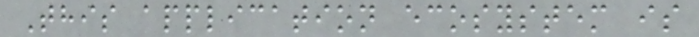This application ecosystem is
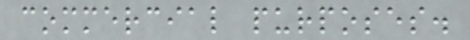commercial purposes.
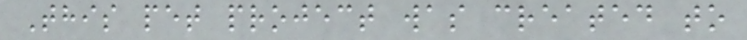This pet project was created to
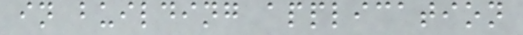in building application
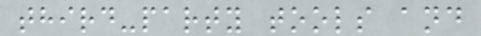third-party tools and
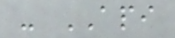- API
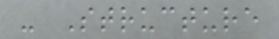- Structure
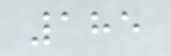185
